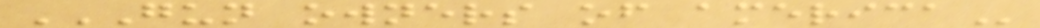GUN OWNERS OF AMERICA
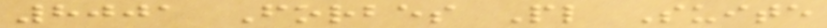8001 Forbes Pl Suite
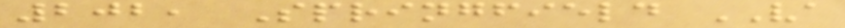202, Springfield VA
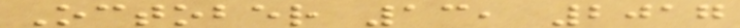October 13, 2017
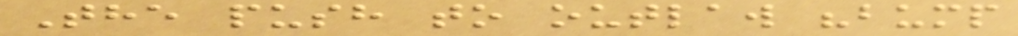The push to outlaw "bump
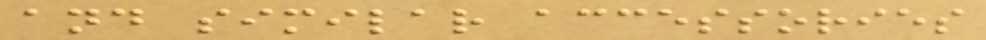and similar accessories
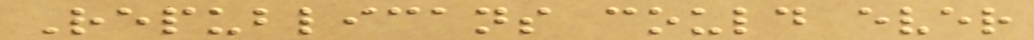Republicans could ever
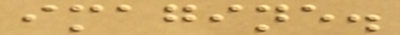imagine.
